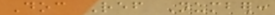Doc Ref Number:
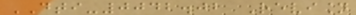DTI-0042.02 Revision
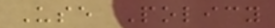Use Policy
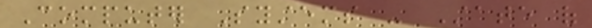Computer Systems - State of
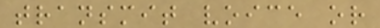transmit voice or
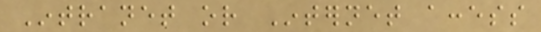Intranet or Internet access
